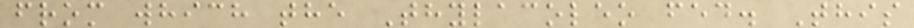from which the Thylacoleo fed. This
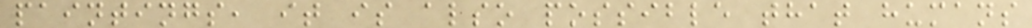paintings, it is also possible that humans
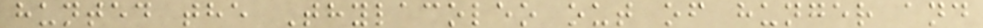hunted the Thylacoleo out of hunger and
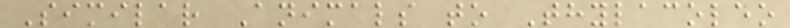Similar Animals to Thylacoleo
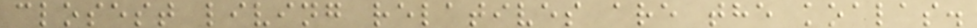closest living relatives are the koalas.
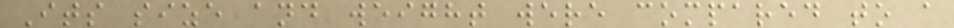Its size and weight were compared to a
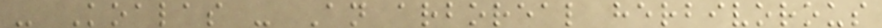- Koalas - An arboreal herbivorous
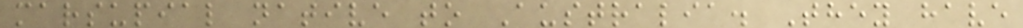marsupial native to Australia. They have
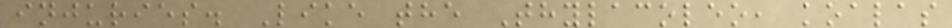injuries. Like the Thylacoleo, koalas
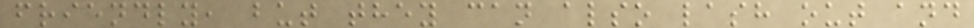friendly, but they can also lash out and
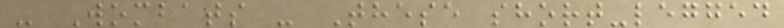- Wombats - These short-legged
